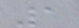1
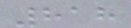818
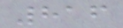816
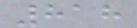818
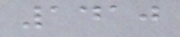1410
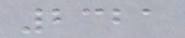2321
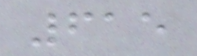615
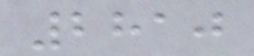2810
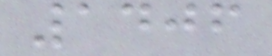1406
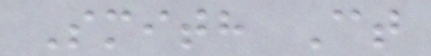Smith Ct
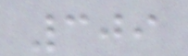309
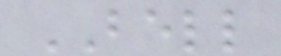BELL
